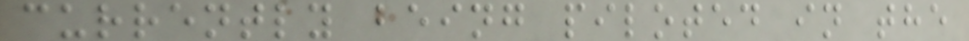currently being piloted in the
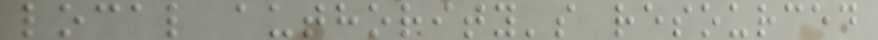local authority's resourced
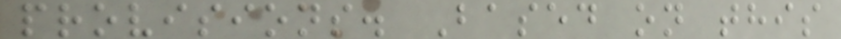provisions. Based on this
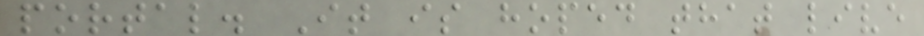portal. It is hoped that live
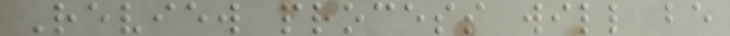Review process will be
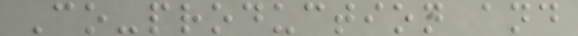Co-production and
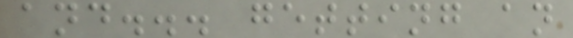and... getting an
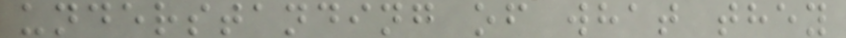understanding of what they
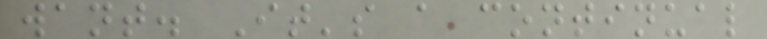want. It's a continual
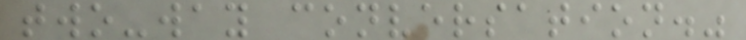two-way conversation."
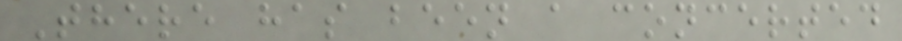There has been a concerted
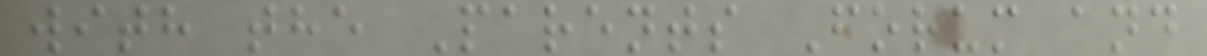with the Parents Forum and
